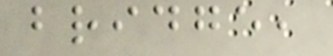bridge,
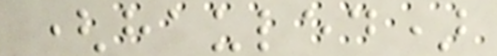(hauled)
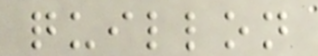quillon
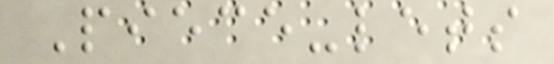Piece-lets
